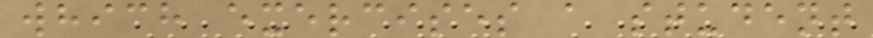which exercises a student
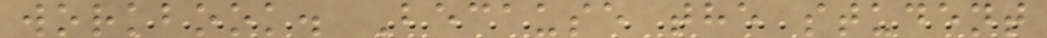workbook. Because the student
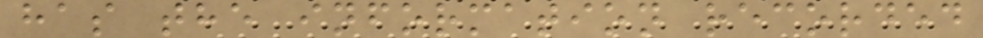has the information recorded
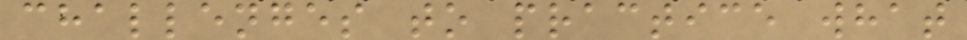challenges to practice what
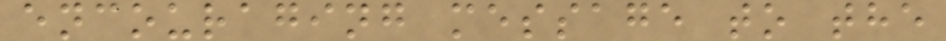encouraging message to the
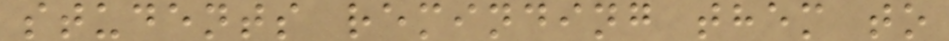students reminding them to
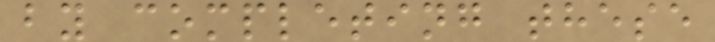by completing these
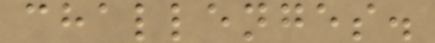challenges.
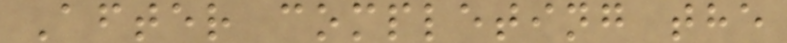After completing the
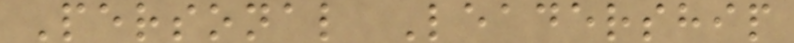Personal Leadership
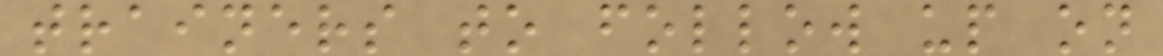trainers to follow up on
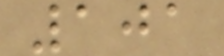101
